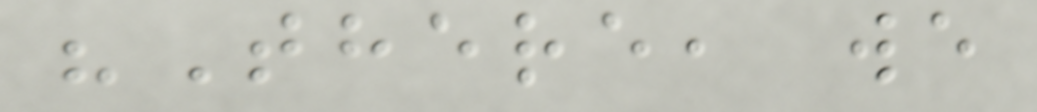"There, we
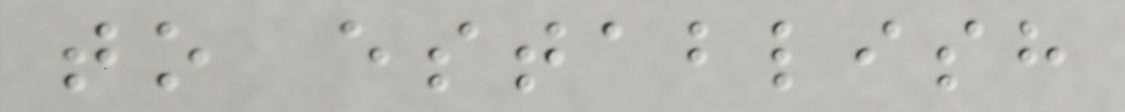to establish
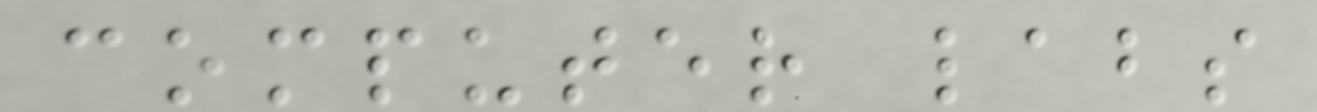computer labs
